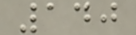140
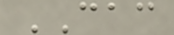CAC
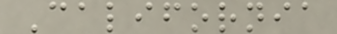California
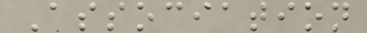Association
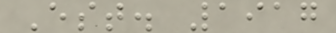Est. 1917
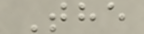The
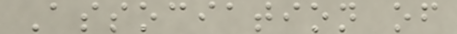Association of
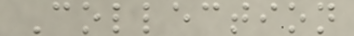Collection
